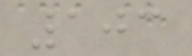103
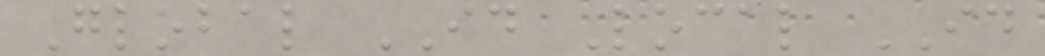Global ID Local ID
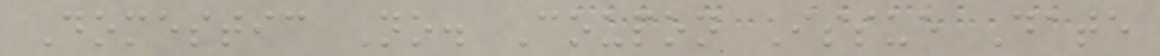Domestic No. Coupon Issue Date
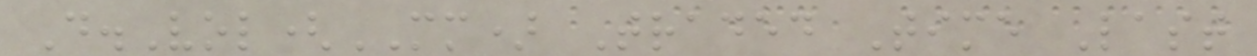D.Vol(MM) Traded Time Last
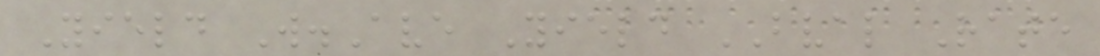Yield W.Ave Yield BVAL Rate
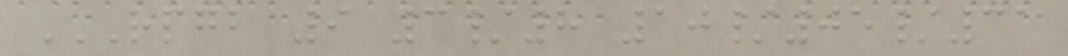RPGB 9 3/8 10/05/31
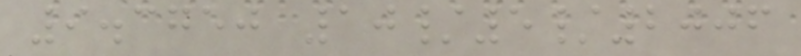9.3750 10/5/2006
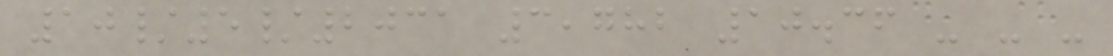10/5/2031 3,782 10.36 - - -
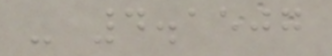- 4.1507
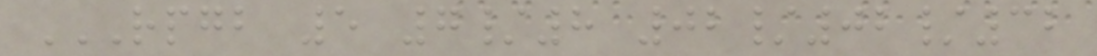RPGB 5 7/8 02/02/32
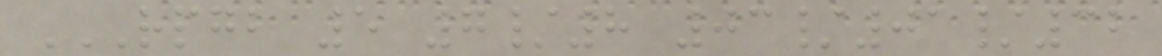RPGB 5 7/8 03/01/32
